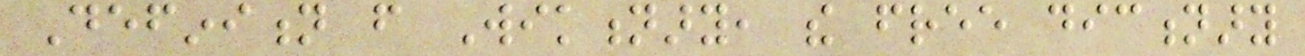Definition from Wiktionary, the free dictionary
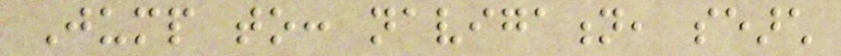Jump to: navigation, search
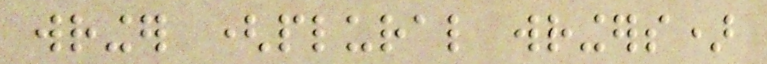wringer (plural wringers)
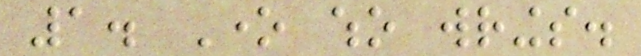1. One who wrings.
